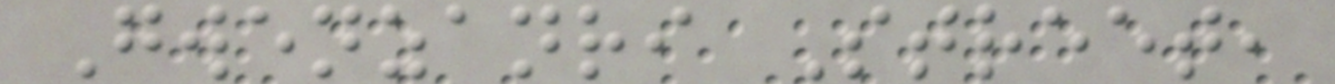Gwenzanri Street,
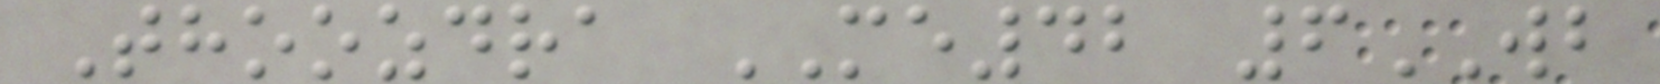Thoozdra ME42 6WB
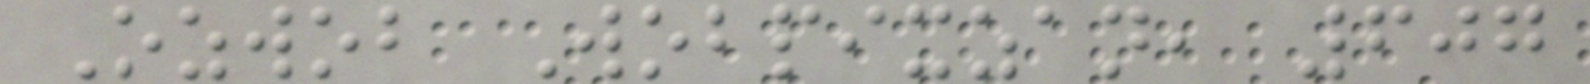Ozwob Wobpixzan, 607
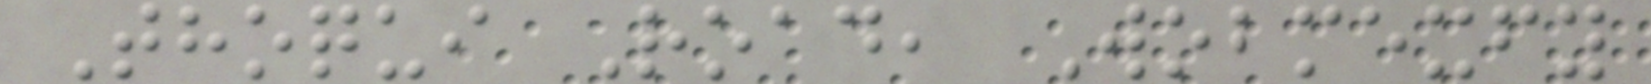Thoqui Road, Wobmexfy
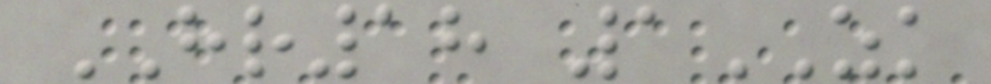HR18 1ZK
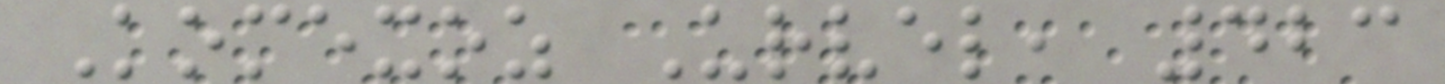Komexoz Urvel, 423
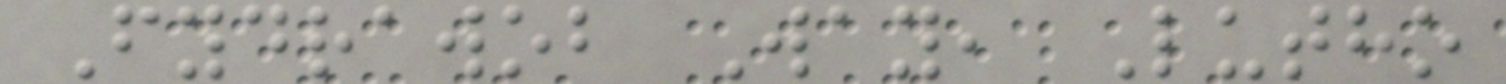Fydrawob Way, Lutho
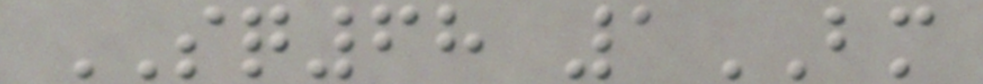SQ68 1BM
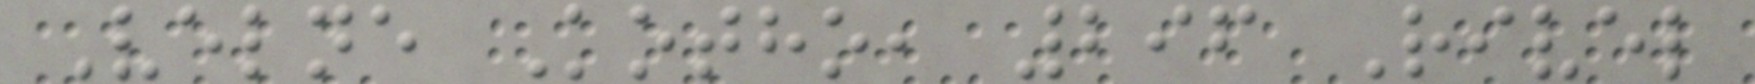Velne Kotho, 296 Rivel
